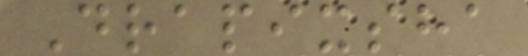Drapixsha
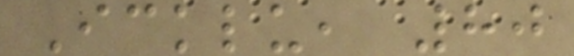Icklu, 80
